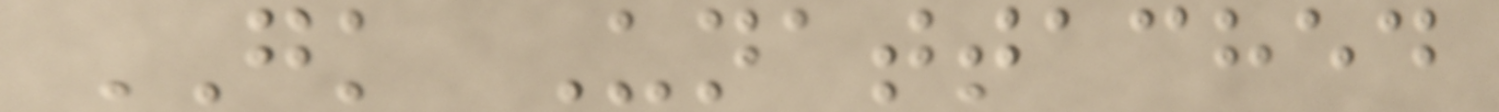GK Unattached
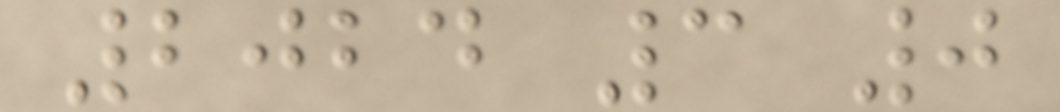2024 3 0
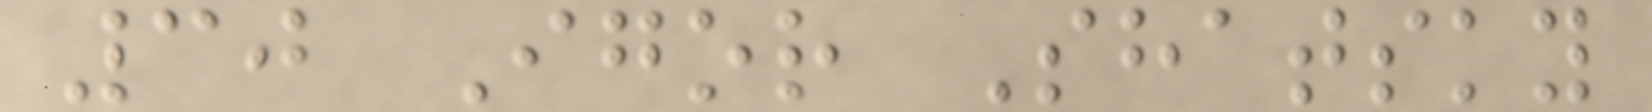30 Igor Shatsky
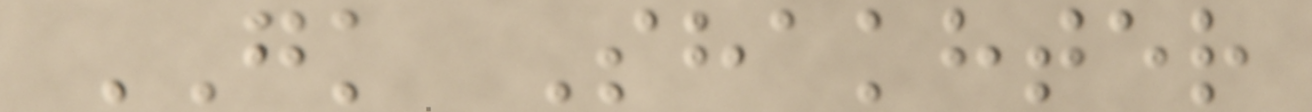GK Shakhter
